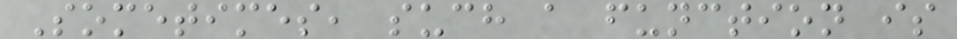Sometimes, such a function is
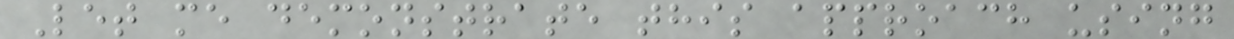Let me demonstrate this approach using
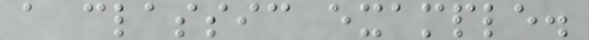a classic example.
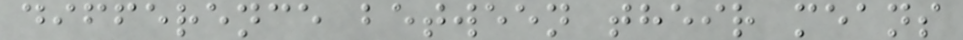difference between their means
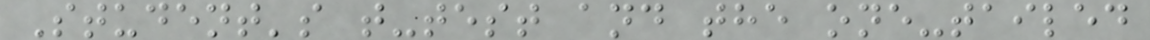Student's t-test and the one-tailed
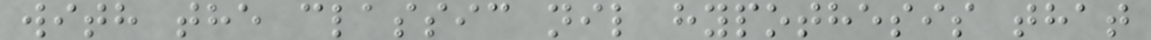with the classic nil hypothesis that
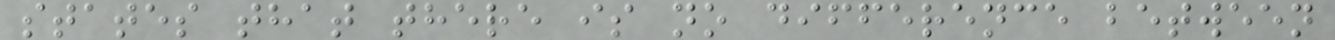states that there is no difference between
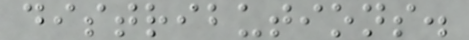distributions.
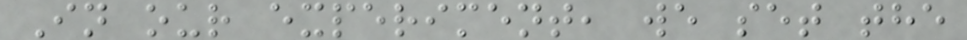In our experiment, we set the
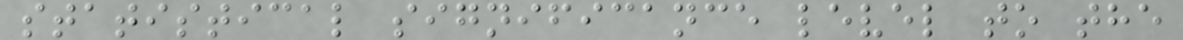statistical significance level to the
